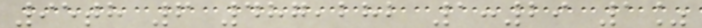95th 6 487,282 1:29 1%
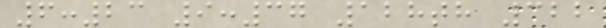6:23 9:37 128th 322
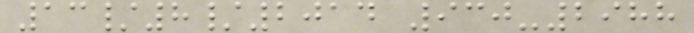13/8/2014 930-2988
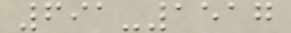691-1517
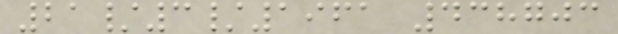21/3/1961 438703
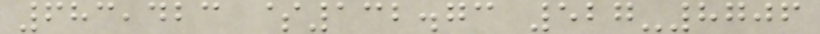683,423 $132.73 527-8706
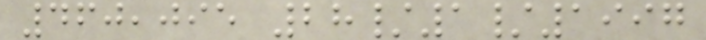460,095 28/1/1997
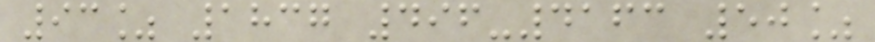93% 1837 496-4163 50%
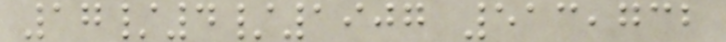17/4/1907 513,732
